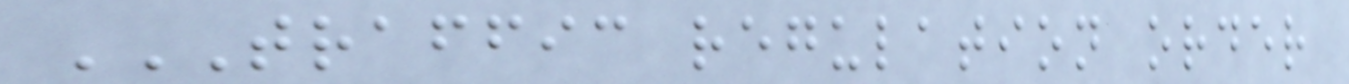TRAFFIC REGULATION ORDER
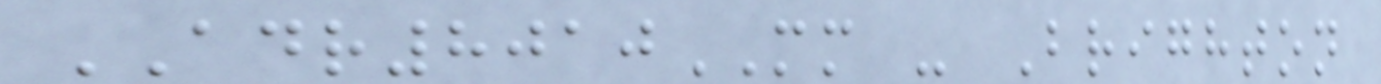ADR8010MM - Brighton
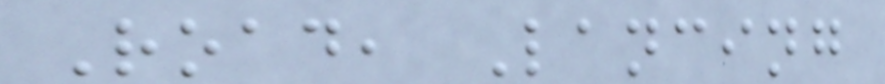Road, Lancing
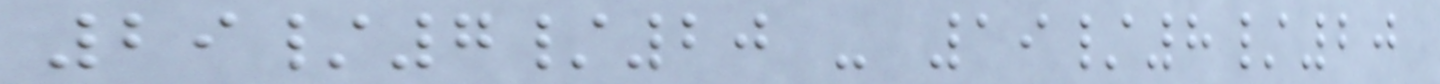29/7/20 - 19/8/20
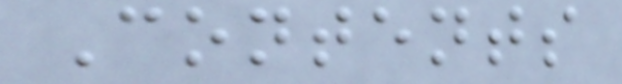Contents
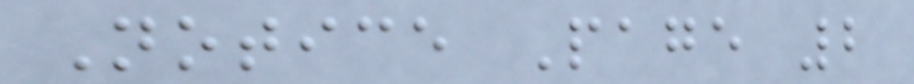Notice Page 2
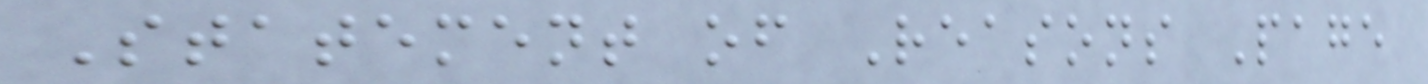Statement of Reasons Page
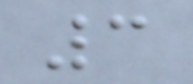3
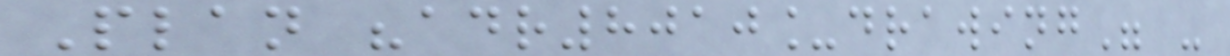Plan "adr8010_drawing" -
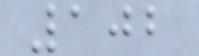102
